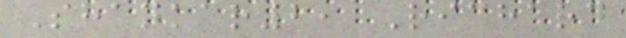Shankar2, Richard
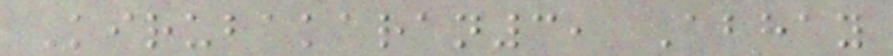Kirubakaran3, Abhay
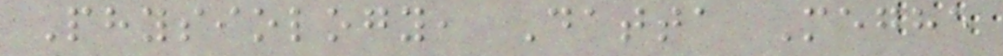Physiology, Datta Meghe
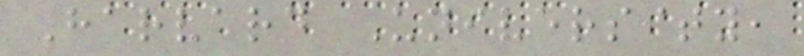Harvard University,
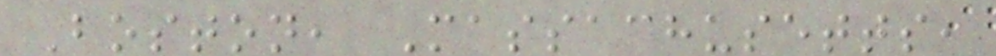Boston, Massachusetts,
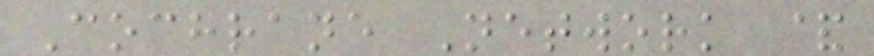Cochrane Network &
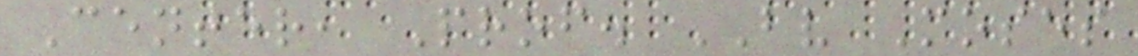Center, Prof. BV Moses
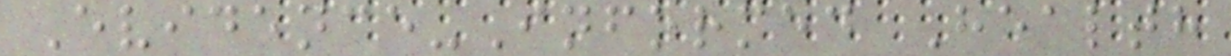Evidence-Informed Health
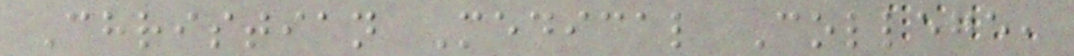Christian Medical College,
